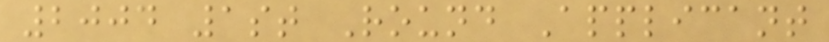2004 1st Round Applicant
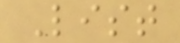List
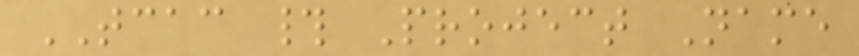TCAC # Project Name
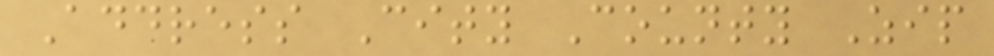Address City County Zip
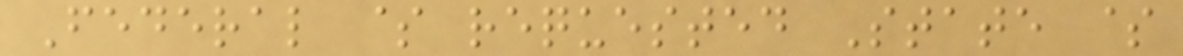Federal $ requested State $
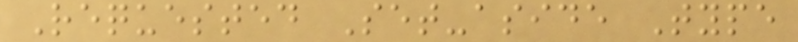Requested Set-aside Type
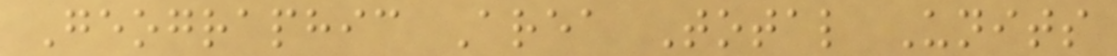Geographic Area Total Units
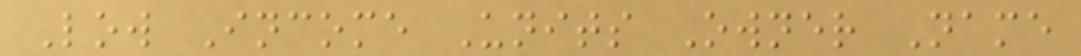Low Income Units Owner Name
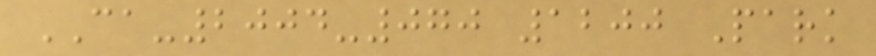CA-2004-070 1200 Park
